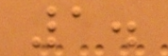1.
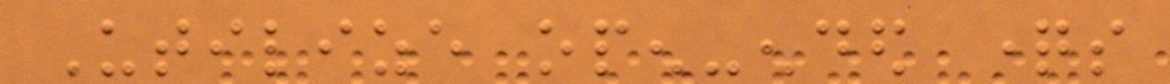Utilize open-ended questions
